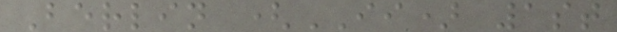Berlin (II) 1st
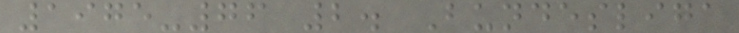1975-76 2. Bundesliga
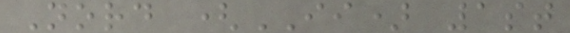Nord (II) 1st
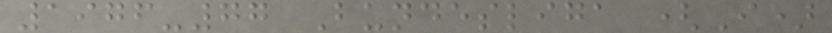1976-77 Bundesliga (I)
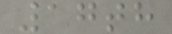17th
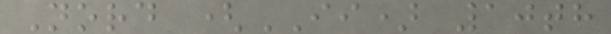Nord (II) 10th
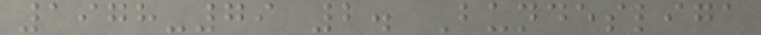1978-79 2. Bundesliga
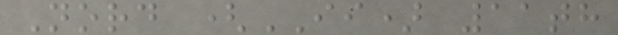Nord (II) 11th
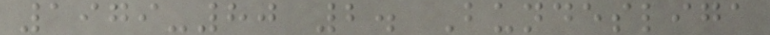1979-80 2. Bundesliga
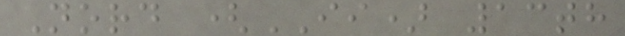Nord (II) 13th
